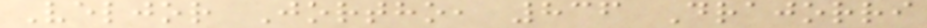Veljor Jortho, 836 Drajorri
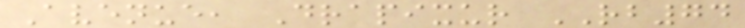Avenue, Drapixur RB74
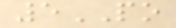5PO
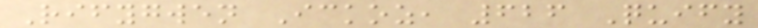Rifygwen Ickoz, 626 Quify
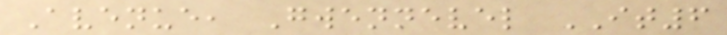Avenue, Gwennevel IT6
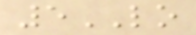5LO
